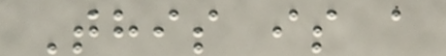This is a
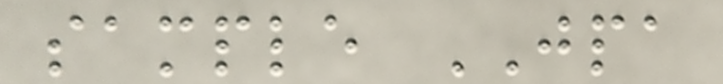sample JPA
